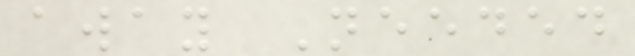away Needed
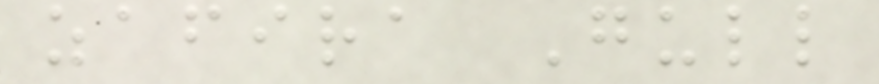zafira Gull
